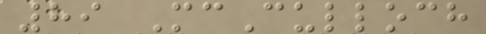89 McCulloch
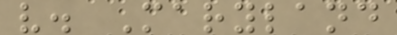v. Maryland
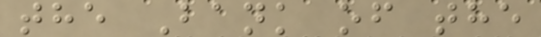the Bank of the
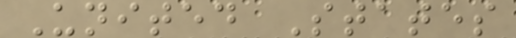United States
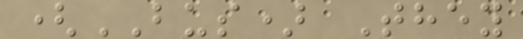(BUS) They
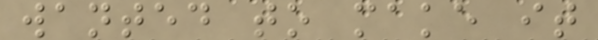wanted to make it
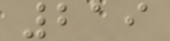219
